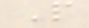P
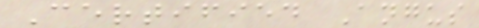Certified Angus
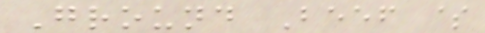Ground Beef $
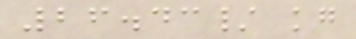26.43/ kg
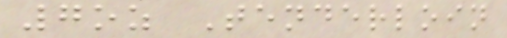7oz Tenderloin
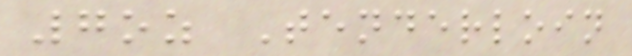7oz Tenderloin
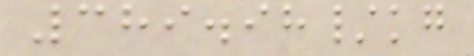389.98/kg
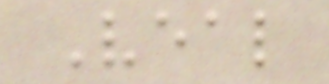Veal
